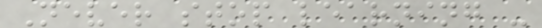Never stop learning -
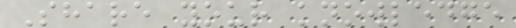Share your knowledge
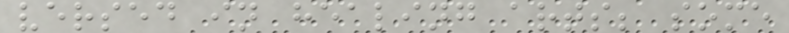versed in healing arts; some
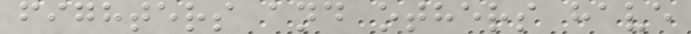fighters and others have
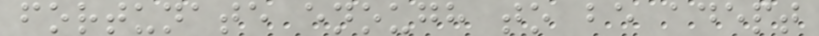fortunate enough to be adept
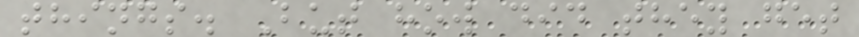things. But how did they get
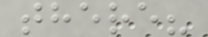there?
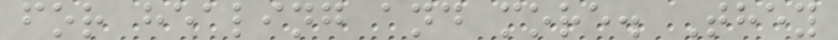for healing and more. They
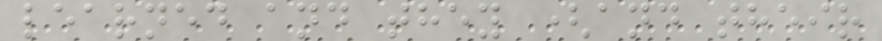learned and they (and their
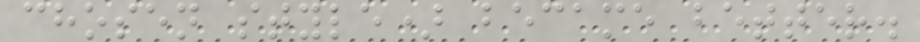chosen style) became better.
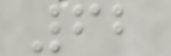62
